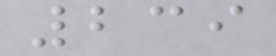239
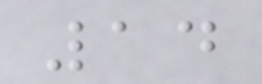14
